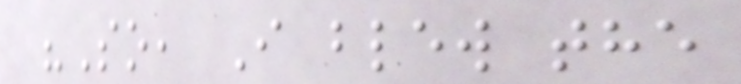"So, I blew the
